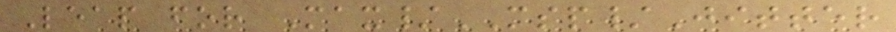Leap for Max/MSP/Jitter
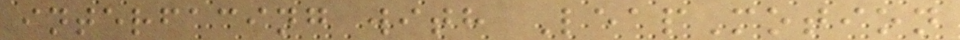interfacing with LeapMotion
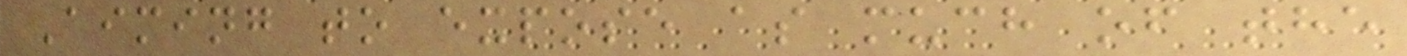Aiming to expose as much of the
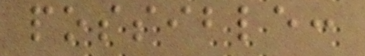possible:
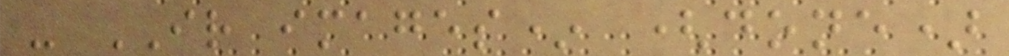- IR images* (done)
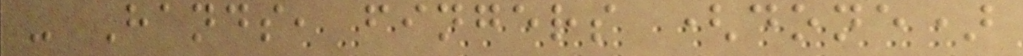- Hands, fingers (done)
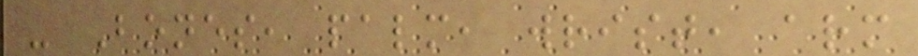- Bones, palm, wrist, arm
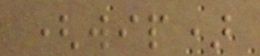(wip)
